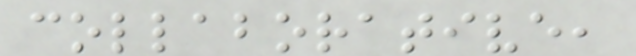collaborative,
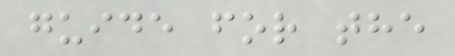guide for the
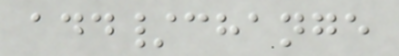add/change
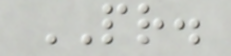PR.
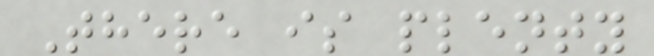There is plenty
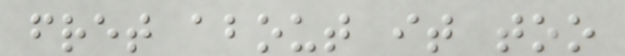fret about it too
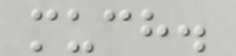much.
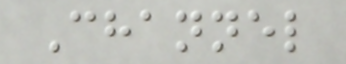Channel
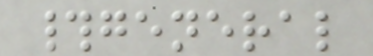#general
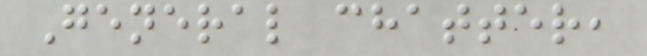General chatter,
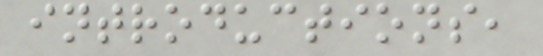introductions,
